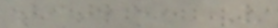title: V
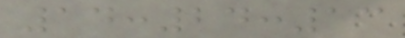14:24:13
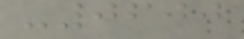-0600
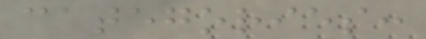categories:
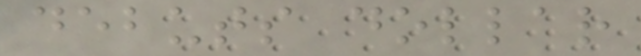debuts dollar
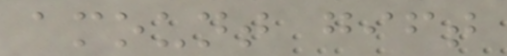amount gift
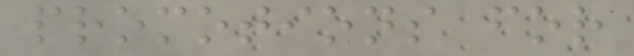promotions for
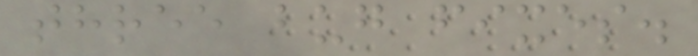three bug fixes.
